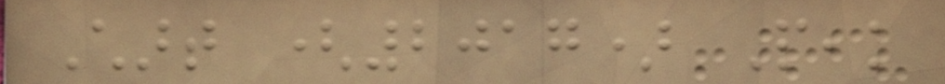Chart (2017) Peak
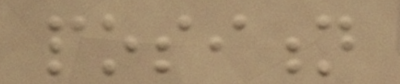position
